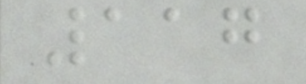117
